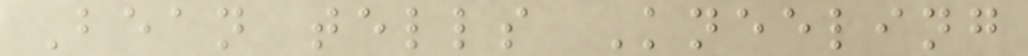Bean tells Kneeling
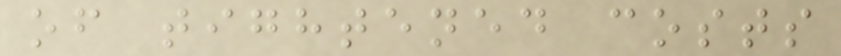of tightened costs
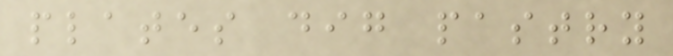plates dig pastry
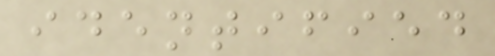identified
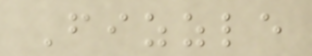Fizzle
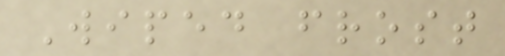Wiped frost
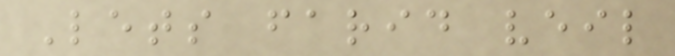Lets farid veil
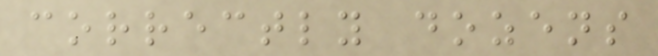correctly dozens
